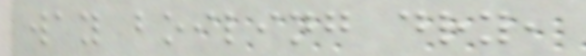way boiling dry,
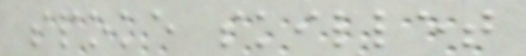spoke skillet
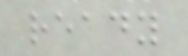ready
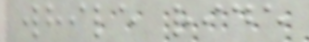while ride
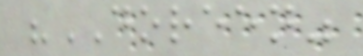"DOREEN"
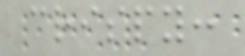crispy:
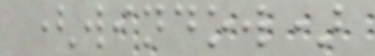(window)
